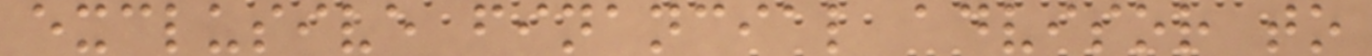exclusive financial advisor to
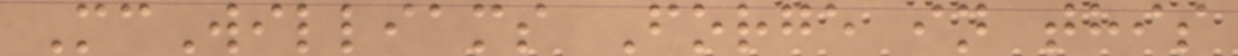McWilliams Forge in this
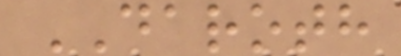DAROTH
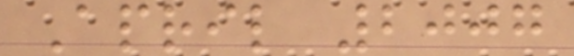April 2007
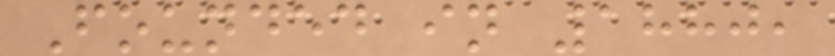Founded in 1880,
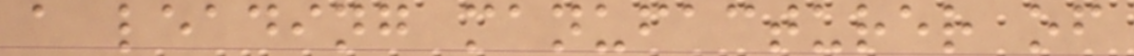a leading manufacturer of
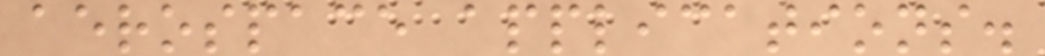aerospace applications.
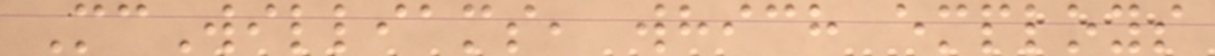McWilliams, which employs
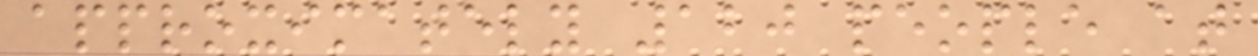approximately 120 people at
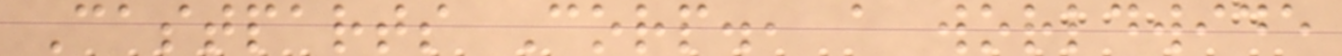Castparts Corp., a worldwide
